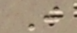J
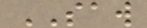SAW
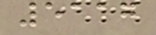5117
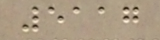5117
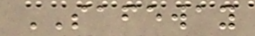SAFEWAY
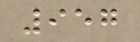957
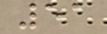51
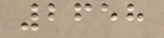2658
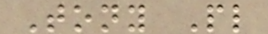Tony Pl
